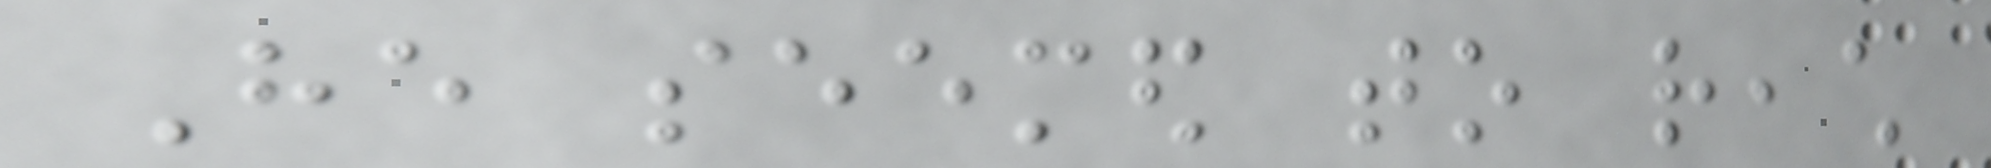He seemed to reach
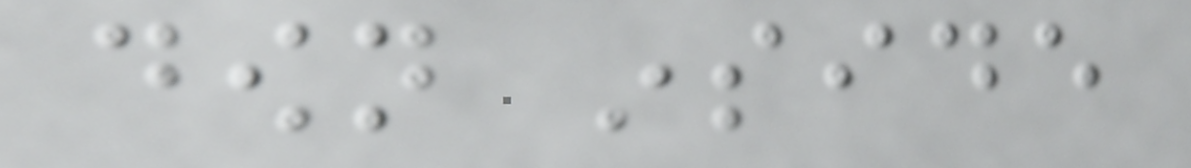down inside
